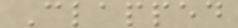Clapped
